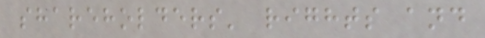shareholders' rights and
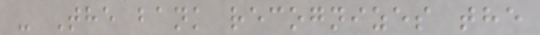- The bank recognizes the
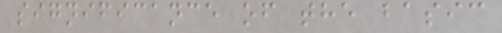significance of the basic
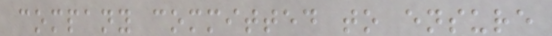company committed to ensure
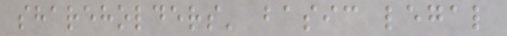shareholders' basic legal
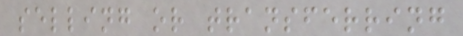selling or transferring
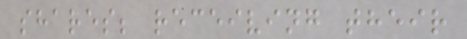shares; receiving their
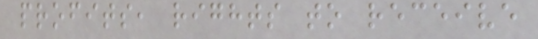profits, rights to receive
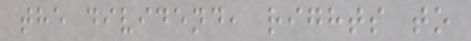the dividend, rights to
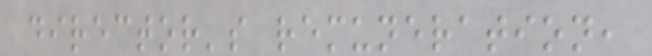director's remuneration,
